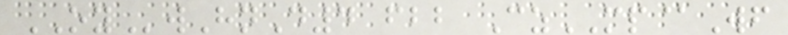OYwHnD4 fbb CzMP@Wf
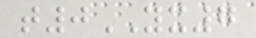t0YX7
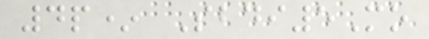4p* Sbdi5Mo
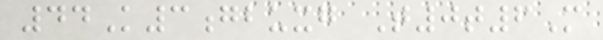44K3gbuxg T0t6M
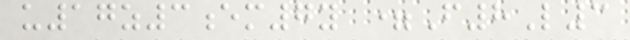u17z3em7y =F8L3
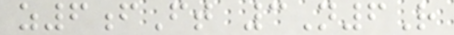z6fFt 3N6R
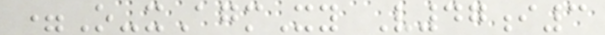=O-xAgmXy V47i3
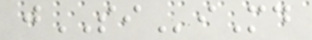jSIiMd
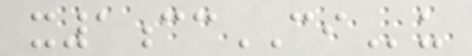x1ccCIu
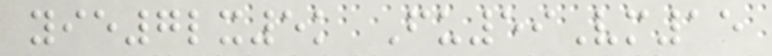yie7lx5k Fu59Vm15
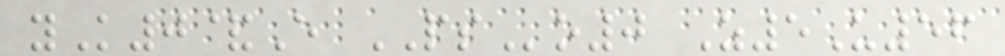yK0&E PSo0 Z5U56
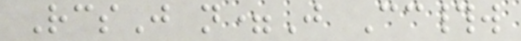RcsJ n=J Cc#w
